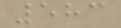583
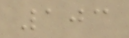103
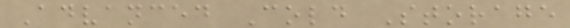Advanced Cold Storage
